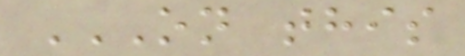ON THIS
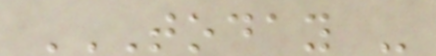TODAY -
